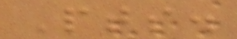Pts.
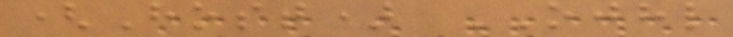(Host) OJHL
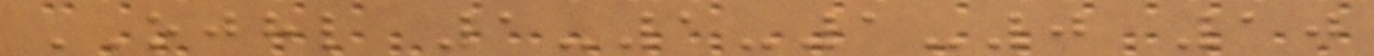OJHL 1-1-1-0 10
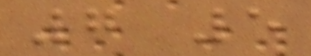7 5
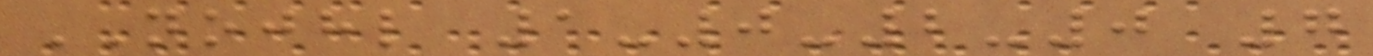NOJHL 1-0-2-0 7
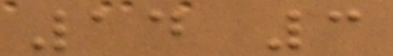14 3
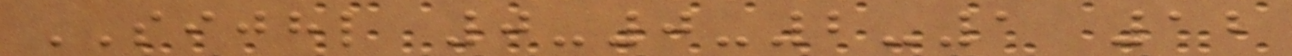SIJHL 0-0-2-1 12
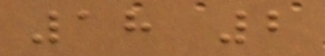18 2
